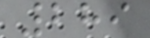289
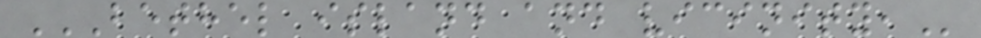BETHEL ISLAND AND VICINITY,
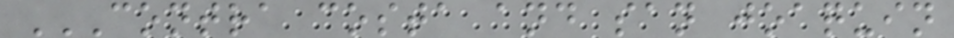CONTRA COSTA AND SAN JOAQUIN
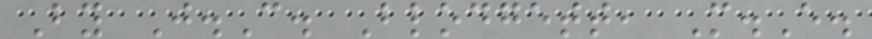By J.C. Blodgett, M.E.
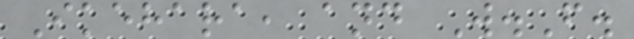Ikehara, and W.F.
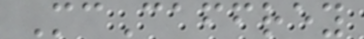McCaffrey
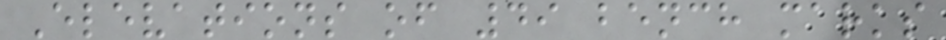Elevations of 49 bench marks
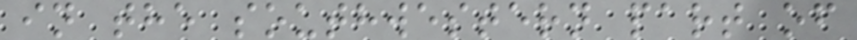in the southwestern part of
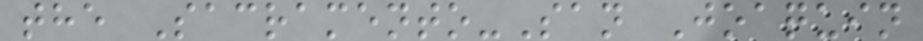the Sacramento-San Joaquin
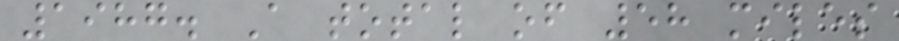1987. A total of 58 miles
